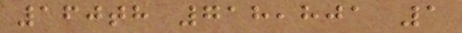160th 718,801 1
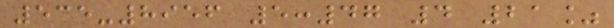535-8956 5:47 4 21%
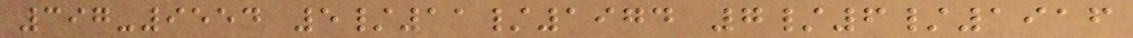397-9554 5/11/1974 7/6/1916
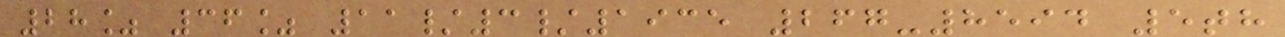28% 36% 11/3/1935 267-8594 5th
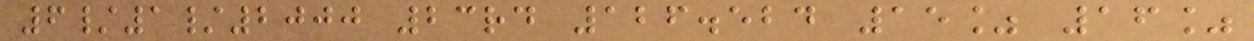6/1/2000 23rd 126.524 15% 16%
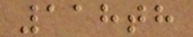118th
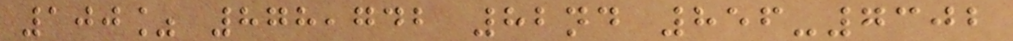100% 878,742 82nd 856-7302
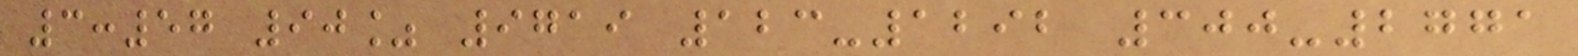3:57 90% 9719 123-1292 300-2771
